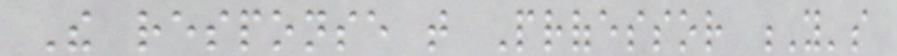The response that Professor Y's
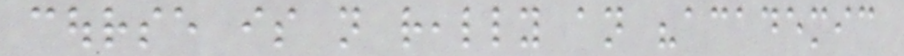course is not really an "academic
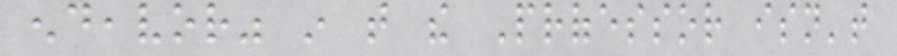endeavor" in that the Professor isn't
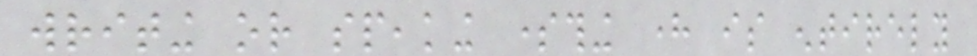writing or speaking something here is entirely
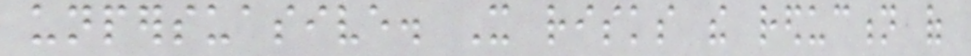unpersuasive. It risks the reduction of
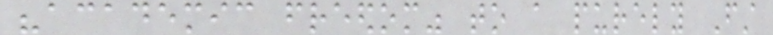"academic freedom" to a purely First
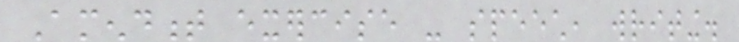Amendment exercise - speech, writing.
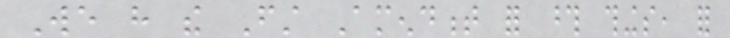We have the First Amendment for those things, for
